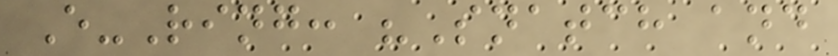E-Ring: "Snatch and
